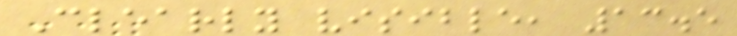Clearly visible, 13.5
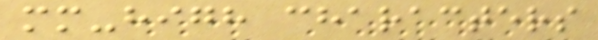mm-high characters
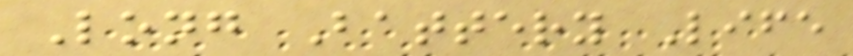Long Battery Life
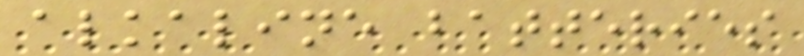alkaline batteries
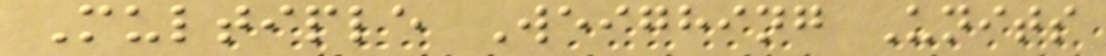Multiple Weighing Units
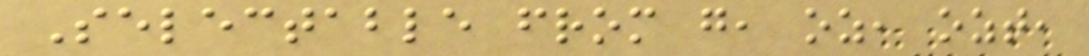Selectable from g, oz, ozt,
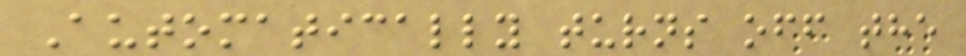Automatically turns off the
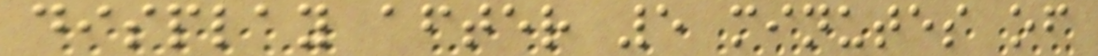display after 5 minutes of
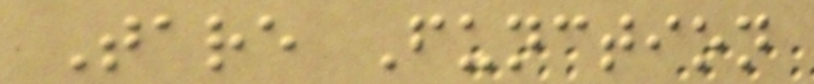Tare Function
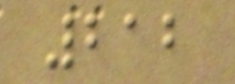212
